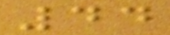44
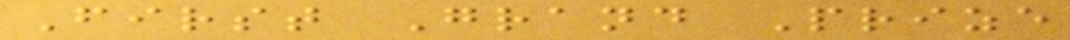First Grand Prize
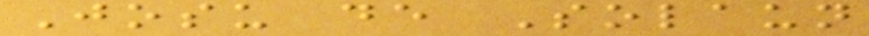Josu de Solaun
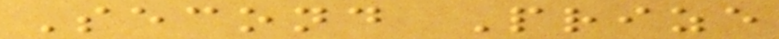Second Prize
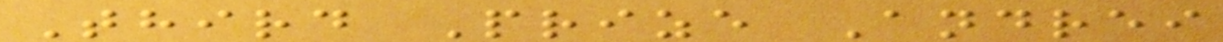Third Prize Andrei
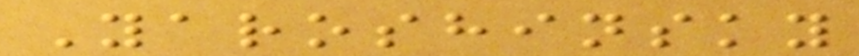Yaroshinsky
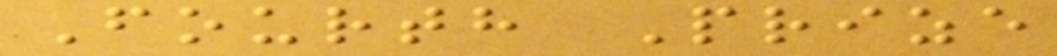Fourth Prize
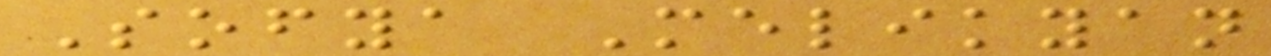Sofya Melikyan
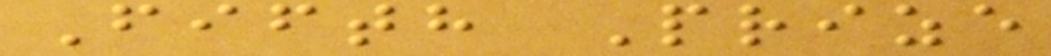Fifth Prize
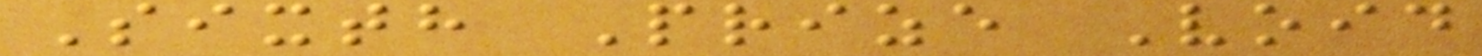Sixth Prize Void
